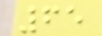65
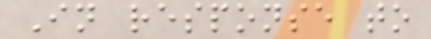In response to
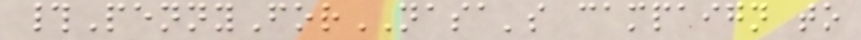#PennyForNASA's campaign to
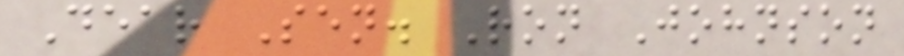Dear Sen. Ron Johnson
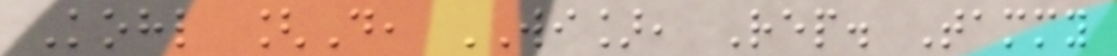Kohl [D, WI], Rep. Tammy
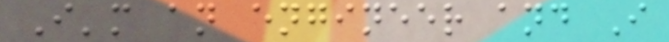I'm an engineer and I
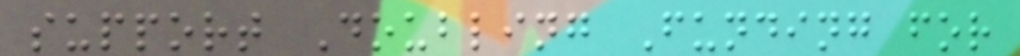support Doubling Funding for
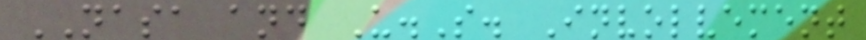NASA and U.S. Involvement
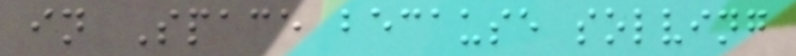in Space because solving
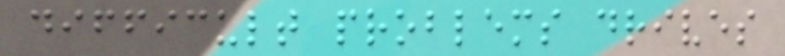difficult problems drives
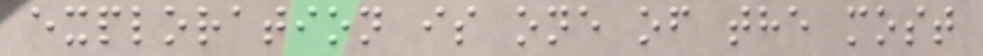exploration is one of the most
